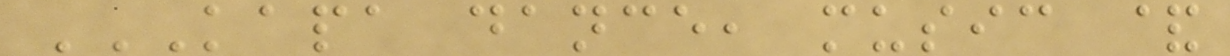KAPA DANCE, MUSIC &
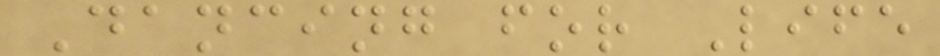Dancing for Life
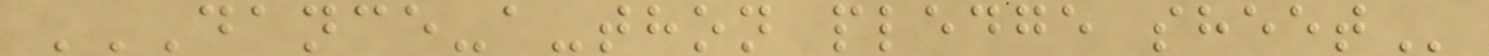DANCE-A-THON PLEDGE SHEET
